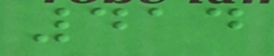414
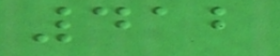412
